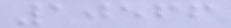10566
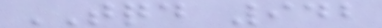TQD 942
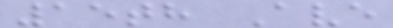15th Ave
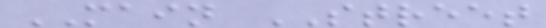MAIN STREET
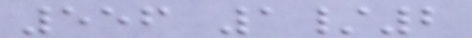556 1/2
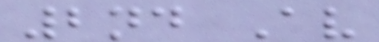2nd Av
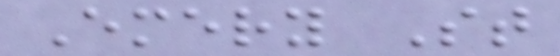Emery St
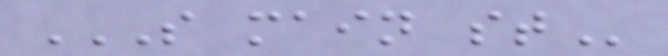S MAIN ST
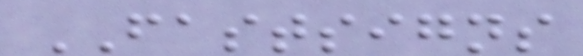FASTSIGNS
